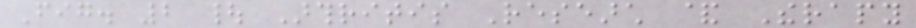Fig. 2 | Arthritis Research & Therapy
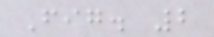Fig. 2
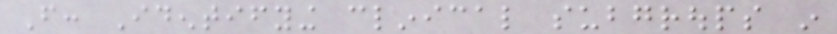From: Identifying clinical subgroups in
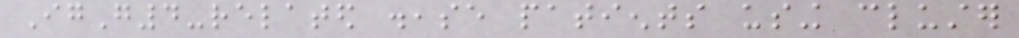IgG4-related disease patients using cluster
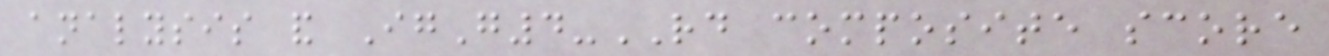analysis and IgG4-RD composite score
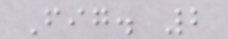Fig. 2
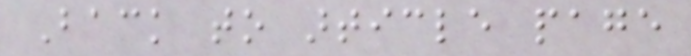Back to article page
